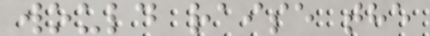would raise the
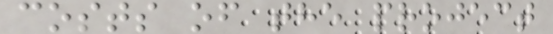costs of the project
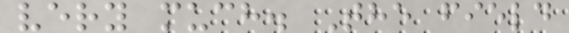very much. The field
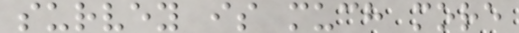survey is much more
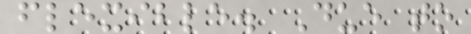flexible. Due to
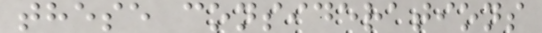these considerations
